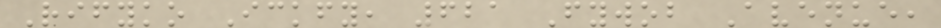Rifyko Ickfy, 621 Fywob Avenue,
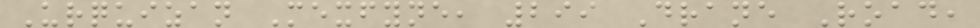Urquizan Mexfyne, 299 Drane Road,
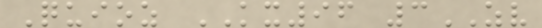Quioz KX96 3ZV
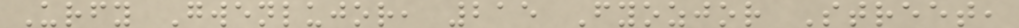Urfy Gwenlujor, 215 Fyozjor Street,
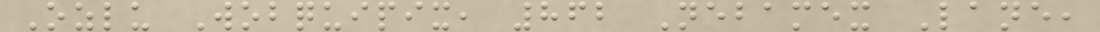Ozlu Wobquipix, 862 Nebamex Lane,
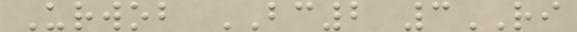Urwob BC2 3RI
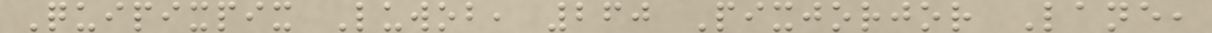Quipixpix Luwob, 260 Pixjorjor Lane,
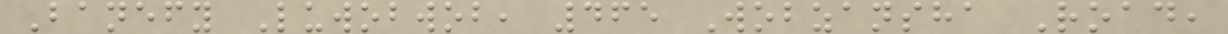Banefy Luwobwob, 465 Wobzansha Road,
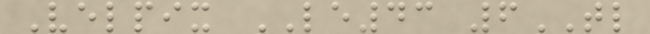Velpix LE43 6TL
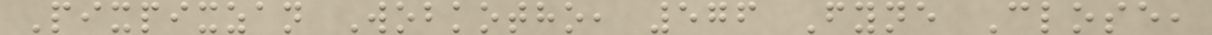Pixpixzan Wobkotho, 576 Fyne Close,
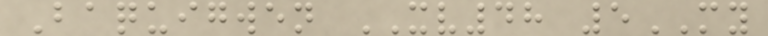Baquigwen XV48 5MY
